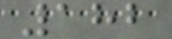182
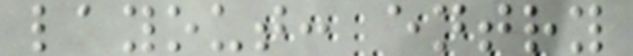layout: entry
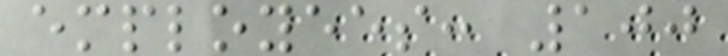employees: 100
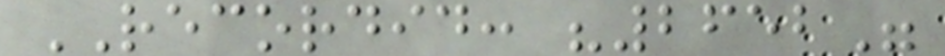RECORDID: "2652"
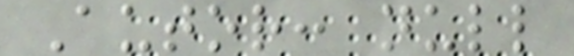Autor: null
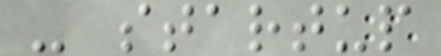- startup
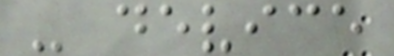- device
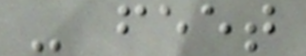- feet
